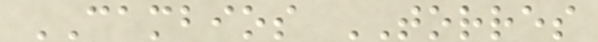CAMBIOS TORRES
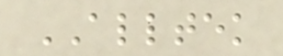ALLTEK
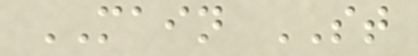MAIN ST
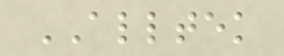ALLTEK
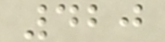420
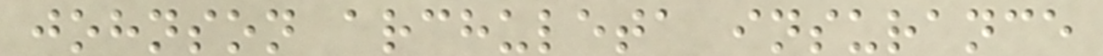johnson archuleta insurance
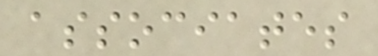associates
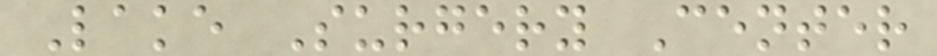Lake Surgery Center
